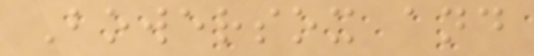Bowersox and
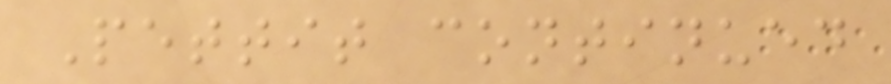Pettit continued
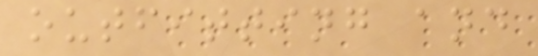outfitting and
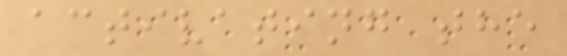activating the
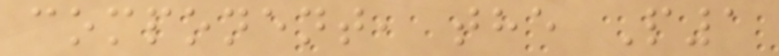component, the P1
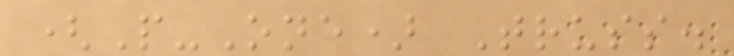(P-One) Truss.
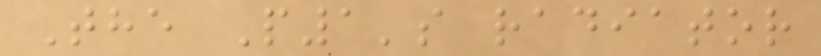The P1's radiator
